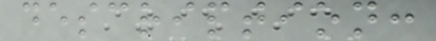description:
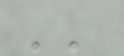''
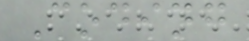Coding
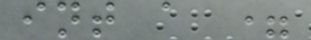int a =
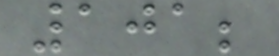101;
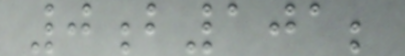0b101;
